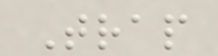Trap
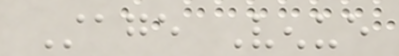Stage Venue
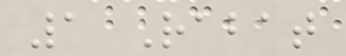1 Rabat
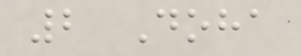2 Doha
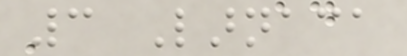3 Larnaca
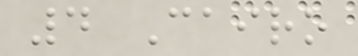4 Cairo
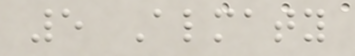5 Almaty
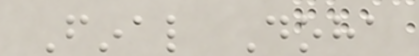Final Doha
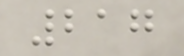217
